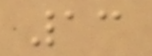13
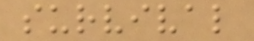survival
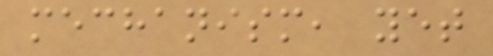mechanism, yet
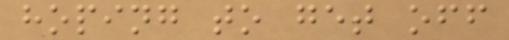hoping to get off
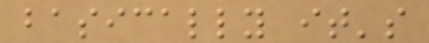basically it's
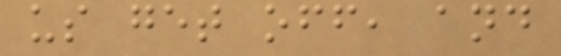us get off, and
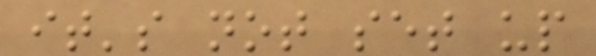it's not set up
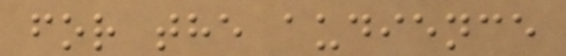for the audience
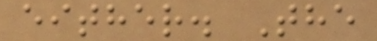either. The
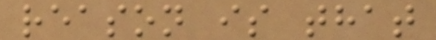reason is that
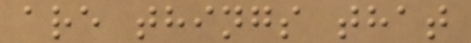are things that
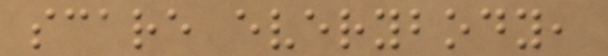scare everybody,
